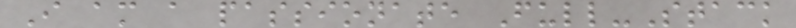I am a passionate Full-Stack
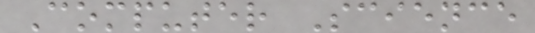Computer Science
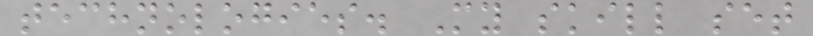technologies. My skill set
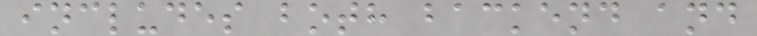includes both backend and
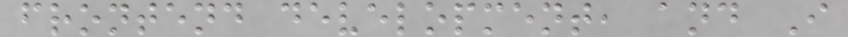frontend development, and I
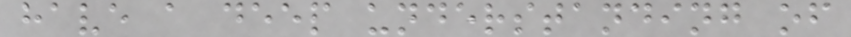have a deep understanding of
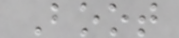Boot
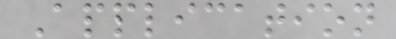Application
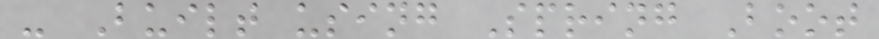- Built using Spring Boot
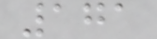171
